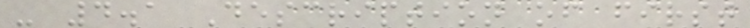- 4.1 Description of first
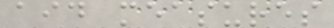aid measures
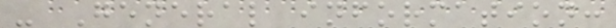- General information:
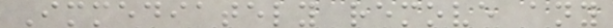Immediately remove any
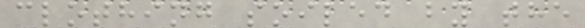clothing soiled by the
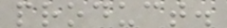product.
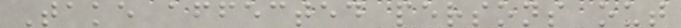Take affected persons out
